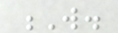W.
